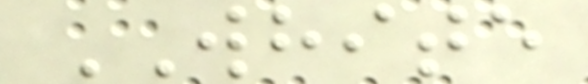WHITE
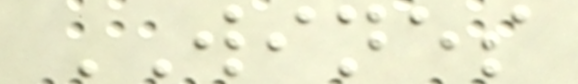WINES
